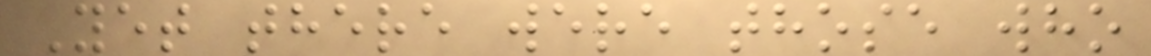Yet there were those who
